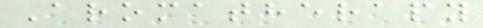Aromatherapy
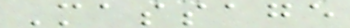Massage
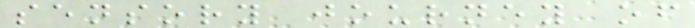sensory journey of
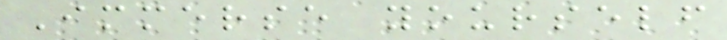Immerse yourself
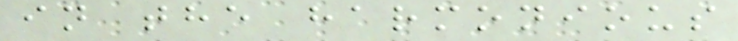in the harmonious
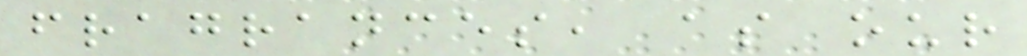fragrances, as our
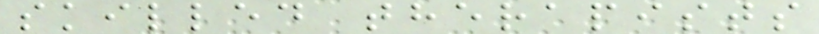skilled therapists
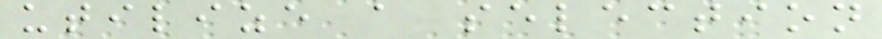utilize a selection
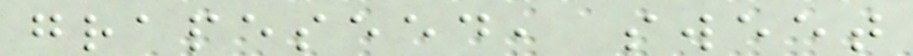grapeseed, sweet
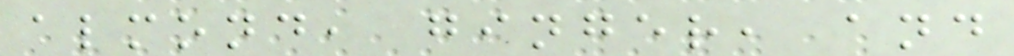almond, ginger, and
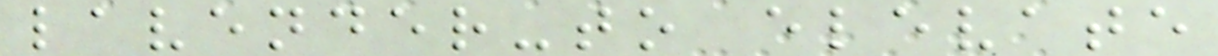lavender-to elevate
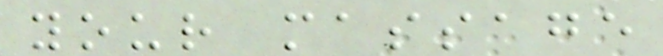your massage
